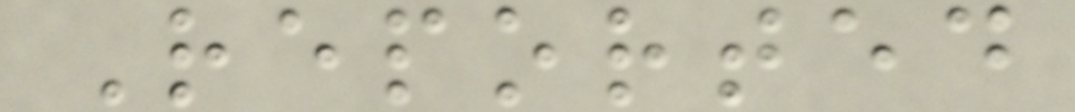Reported
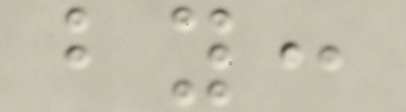by:
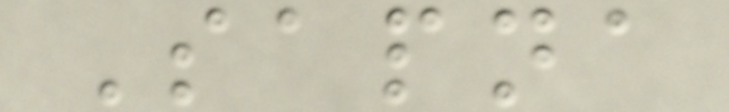Sapna
